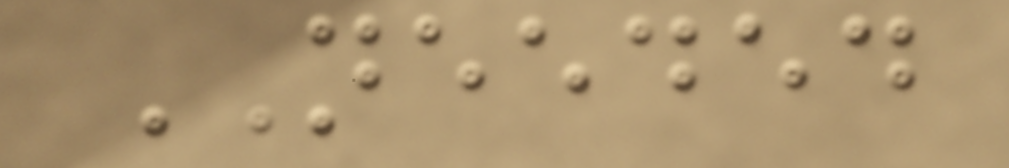NEEDED
